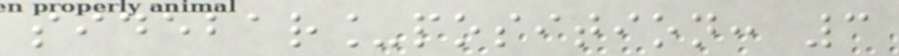sidebar_position: 3
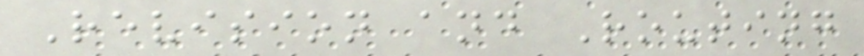Revision and Routing
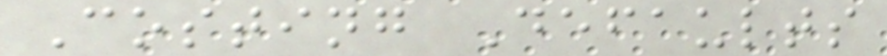Costing Defaults
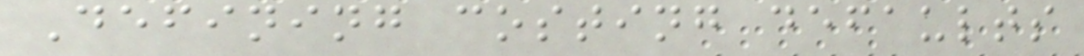Defining costing defaults
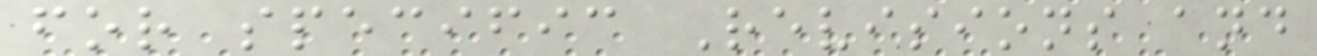for specific Revisions and
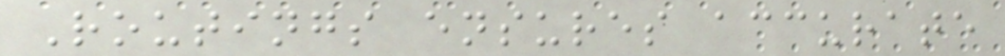Routings ensures accurate
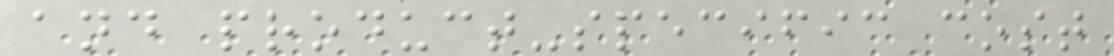and product-specific cost
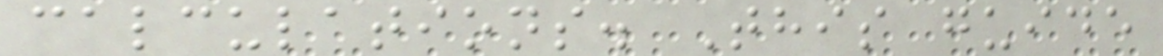calculations. This guide
